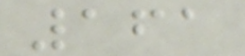161
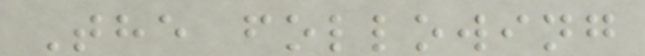The following
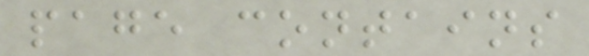page contains
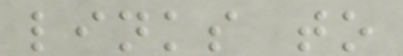links to
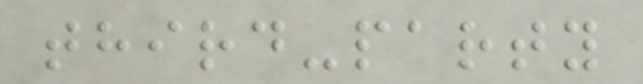third-party
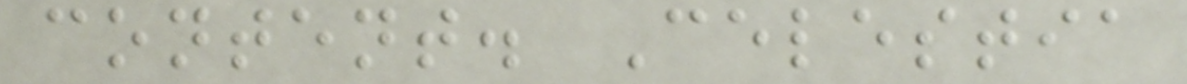content. Celestia
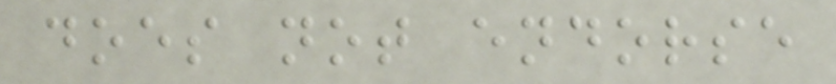does not endorse
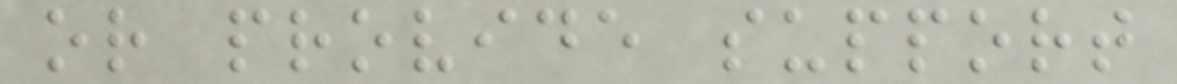or provide support
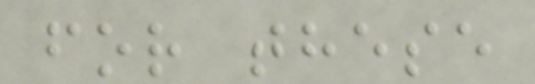for these
